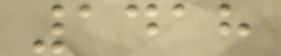1418
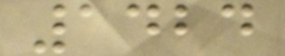1424
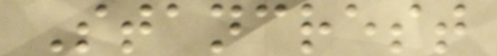Stancrest
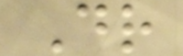Dr
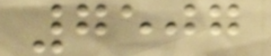7507
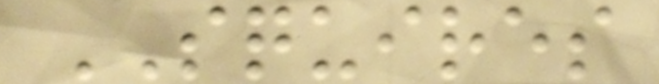SQUIRES
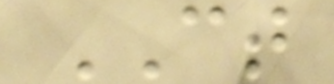CT
